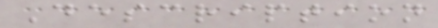Description
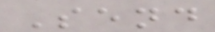Send
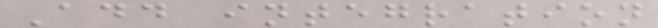Add integration
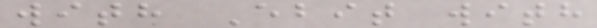with Ebit with
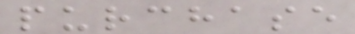purchase
